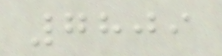7809
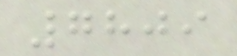7809
